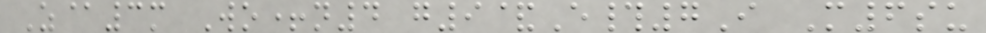Z@3m Wo+n4 g9&E#7I M6su
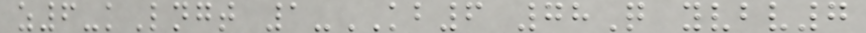z6-kLngt 1-KB6 78Q yvbv7
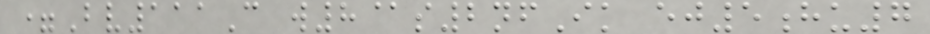=Bv111C w8@s2nfIk ej5hu7
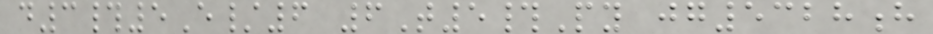d3#5E/6 6T5#Py jg5328h
